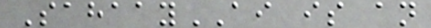SahaayAI is an
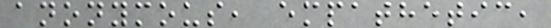anonymous, empathetic,
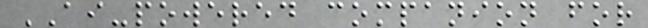AI-powered companion for
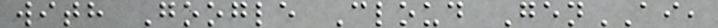with Google Cloud GenAI,
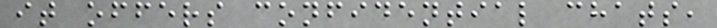it offers confidential chats,
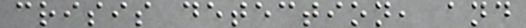crisis detection, and
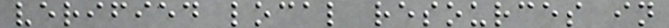verified local resources in
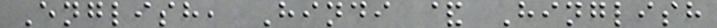English, Hindi & Hinglish
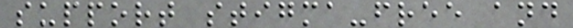support stigma-free and
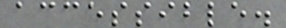accessible.
